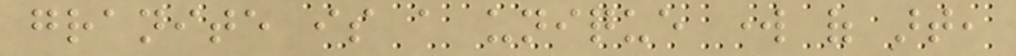granite is a unique work of art,
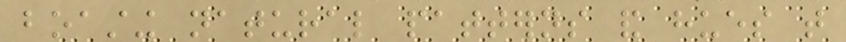boasting natural patterns and hues that
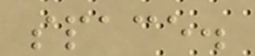space.
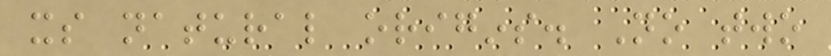its natural origins. No two
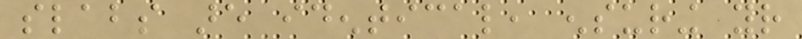slabs are identical, ensuring your
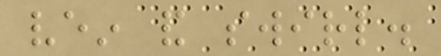vein and swirl.
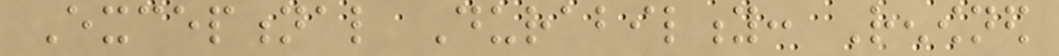Exceptional Durability: Renowned
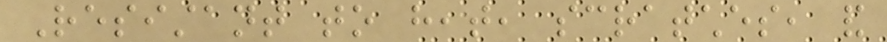Resistant to heat, scratches, and
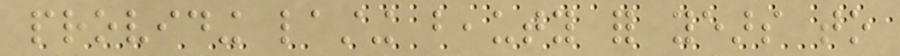providing lasting beauty for years to
